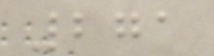271
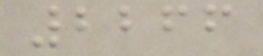2266
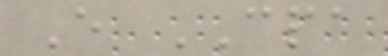E CPA
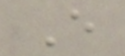E
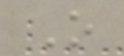O
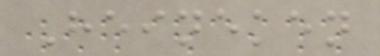Heineken
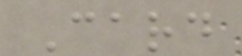Card
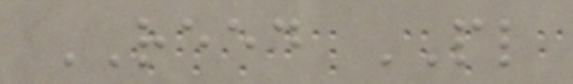REED PL
